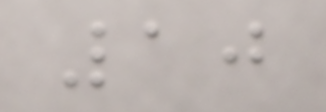10
